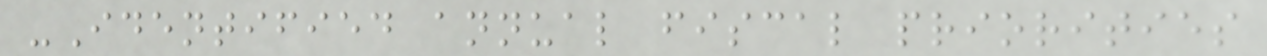-Identified annual fiscal priorities
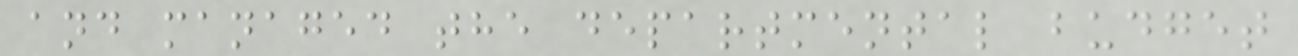and managed the departmental budget
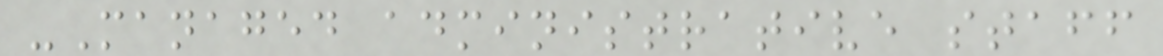-Managed administrative staff
